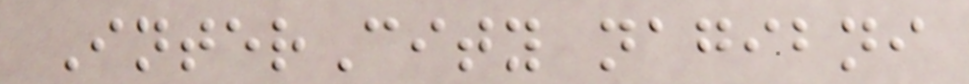InterCity nagibni
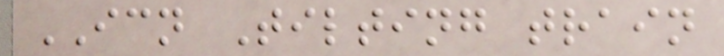ICN Tilting train
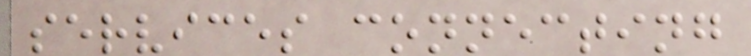services connecting
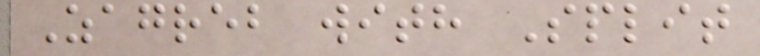Zagreb with Split
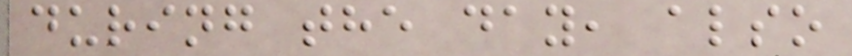during the day, also
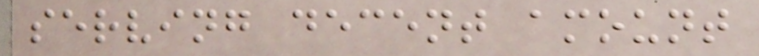serving decent amount
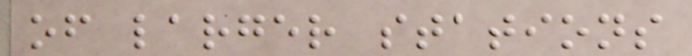of larger stations
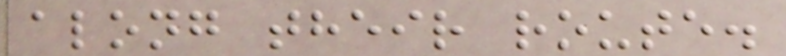along their route.
